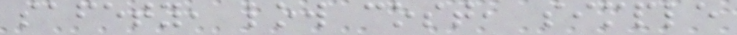safety, low cost, simple
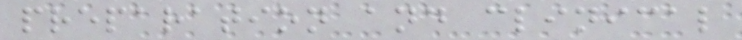preparation and clinical
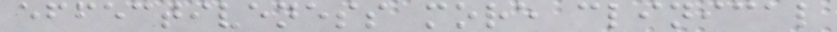effectiveness more clinical
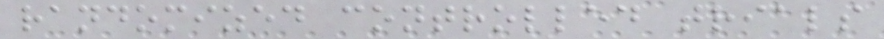randomized controlled trials
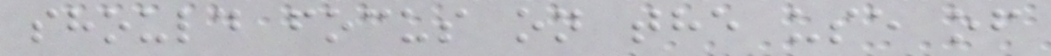should focus on the use of
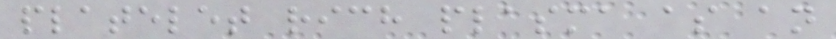platelet rich plasma as an
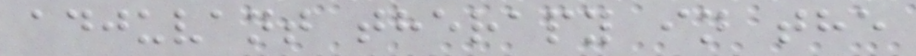adjuvant therapy in the
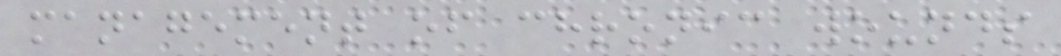management of chronic wounds
